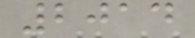2014
